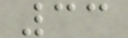33
